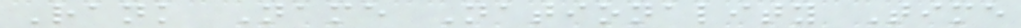Rank Name Nationality Time
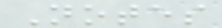Notes
